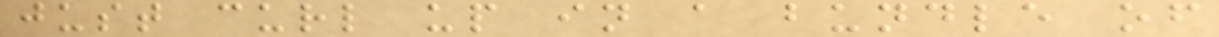just curl up in a bundle of
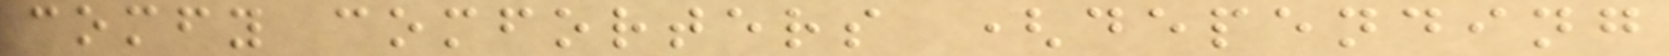comfy comforters (depending
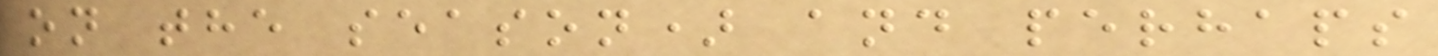on the season) and perhaps
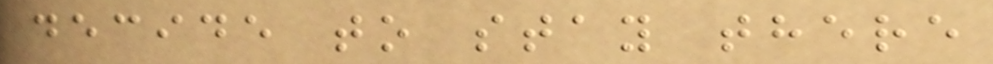decide to stay there
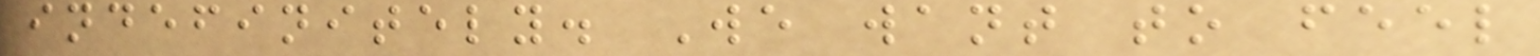indefinitely. We want to feel
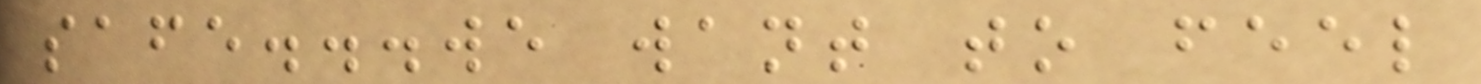safe...we want to feel
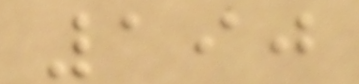190
